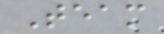Team
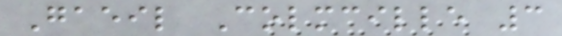Gaeil Colmcille 3
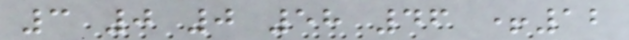3 0 0 58 46 +12
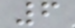6
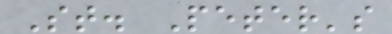St. Peter's
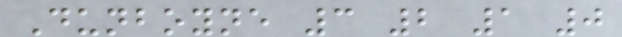Dunboyne 3 2 1 0
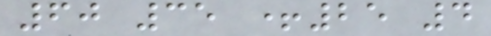60 35 +25 4
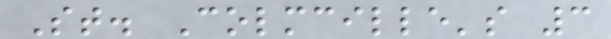St. Colmcille's 3
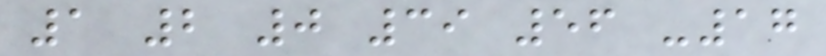1 2 0 39 56 -17
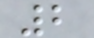2
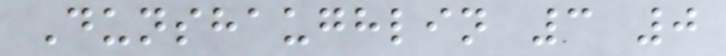Dunshaughlin 3 0
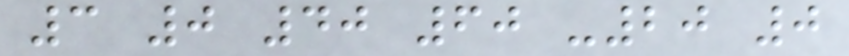3 0 40 60 -20 0
